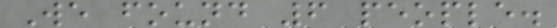We found 6 people.
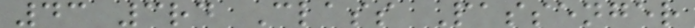43 3rd Class Passenger
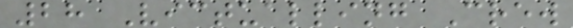28 Victualling Crew
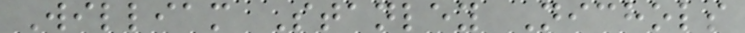William Stanley Nichols
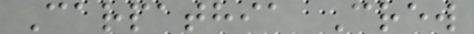Carpathia Crew
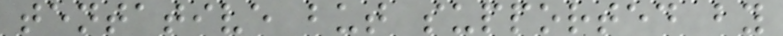tentative but supported by
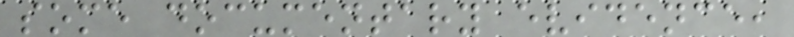some documentary evidence,
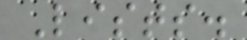Lists.
